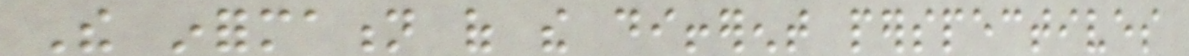The information of the different perspectives
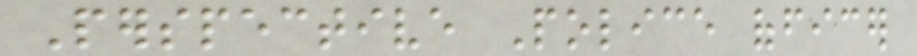Perspective Police officer
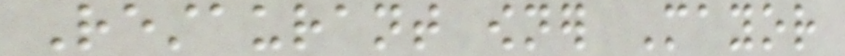Restaurant owner Mayor
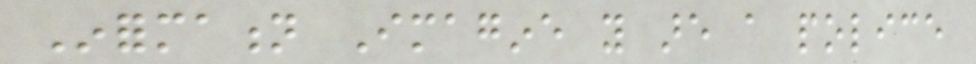Information Imagine you are a police
